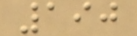190
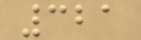321
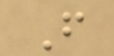F
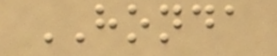HONDA
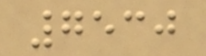7530
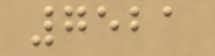7521
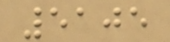5105
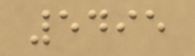5495
